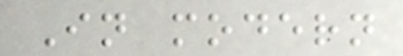In modern
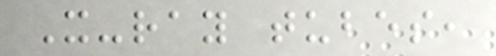X-ray tubes,
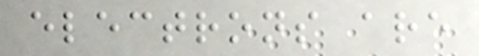electrons are
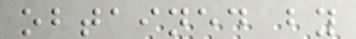obtained by
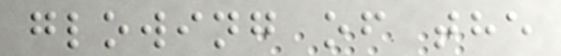glowing of the
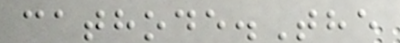cathode.The
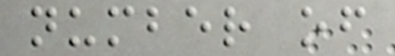number of
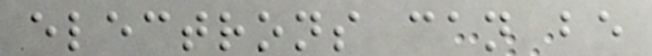electrons can be
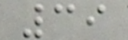39
